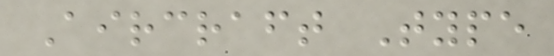Aircraft Type
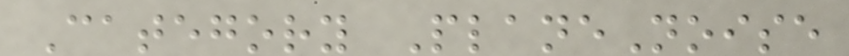Category PlaneNoise
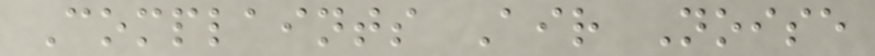Complaints Air Noise
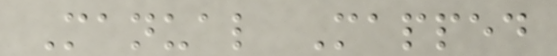Manual Mapped
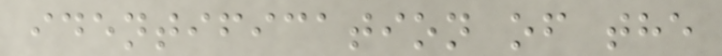identification of the
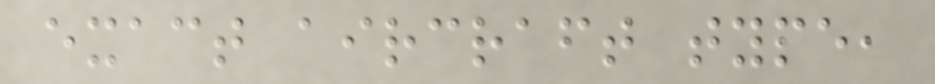exact aircraft type,
